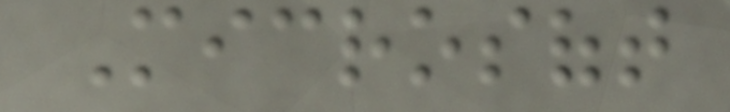Microsoft
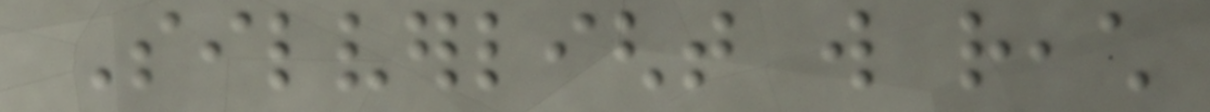Silverlight will reach
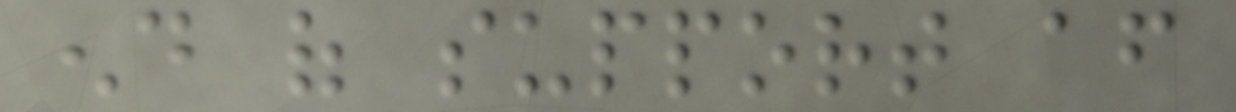end of support after
